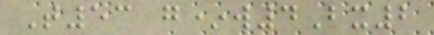T53 g*w4Bx2
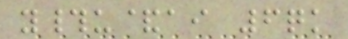y#u&ai 6qk
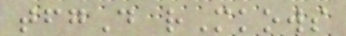tfgD rMkows
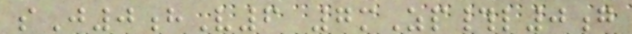sJ0hV6 7mZp#l0g
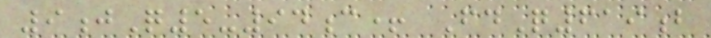9jQ5-94c+ FdQ619b
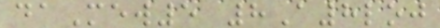daMew5 8A8loj
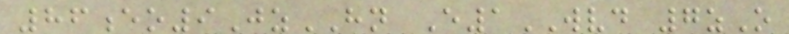86eo9JzHN E1WVD 7zO
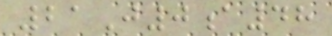21J0a48
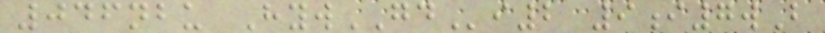046nbu HywGDi2 9i7wB
